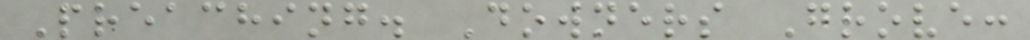Preaching. Downers Grove:
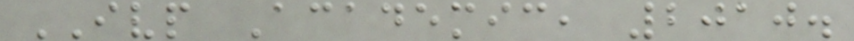IVP Academic, 2010.
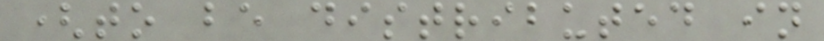(to be distributed in
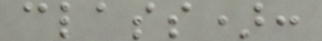class):
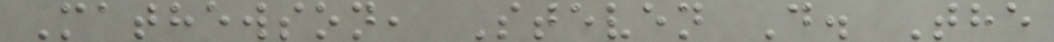Mathewson, Steven D. The
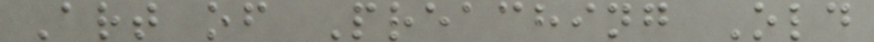Art of Preaching Old
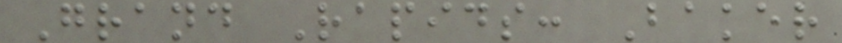Grand Rapids: Baker
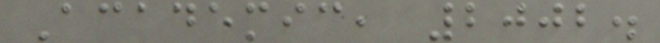Academic, 2002.
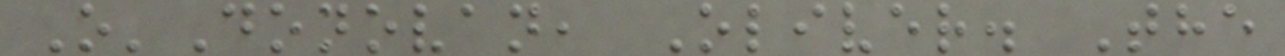O'Donovan, Oliver. The
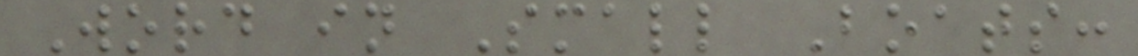Word in Small Boats:
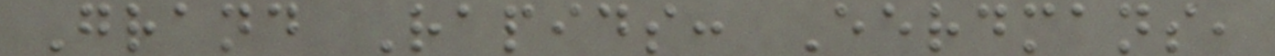Grand Rapids: Eerdmans,
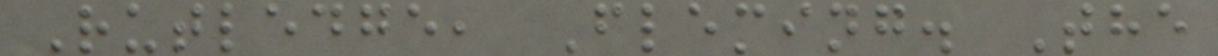Rutledge, Fleming. The
